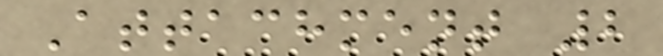Attachment 2
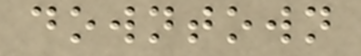downtown
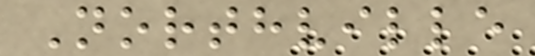Northville
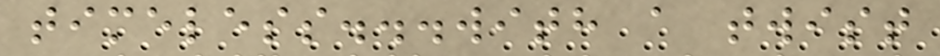timeless...with a twist
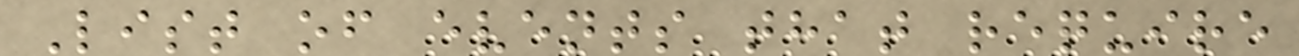List of events that require
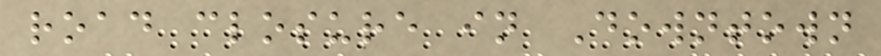road closure in Downtown
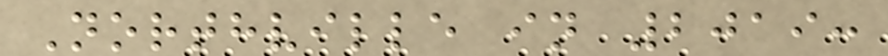Northville in 2019:
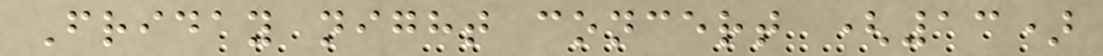Friday night concert (13)
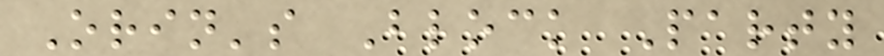Orin's Block Party
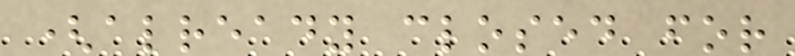(already closed for
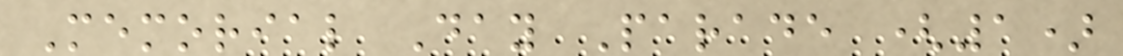Memorial Day Parade (1)
